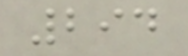294
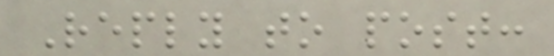Reply to post:
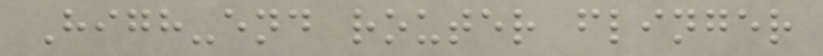High-end router flinger
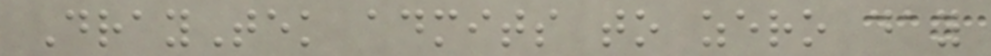DrayTek admits to zero day
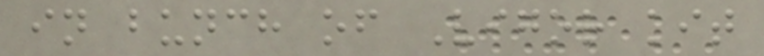in bunch of Vigor kit
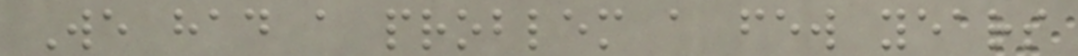We had a problem a few years
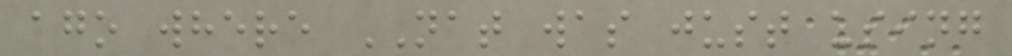ago where NAT was just using
